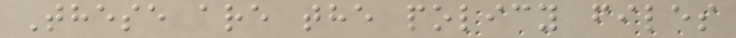These are the policy files
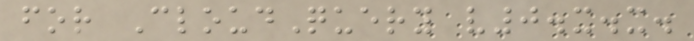for CloudQuery v0.x.x.
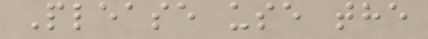Please use the
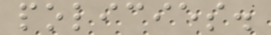policies.
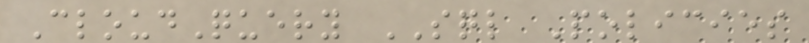CloudQuery SQL Policies
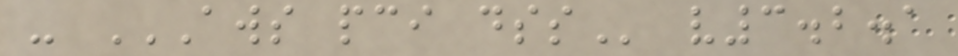- AWS PCI DSS v3.2.1
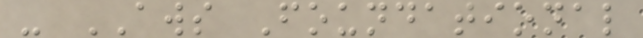- AWS Foundational
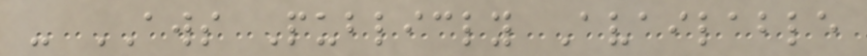- AWS Publicly Available
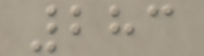283
